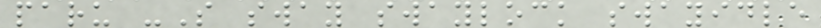paru -S sway swaylock swayidle
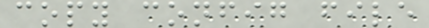copy config file
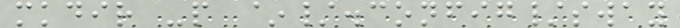mkdir -p ~/.config/sway
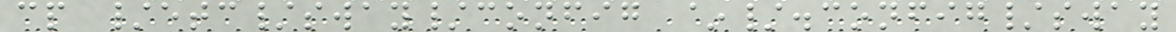cp /etc/sway/config ~/.config/sway
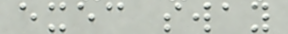exec sway
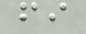fi
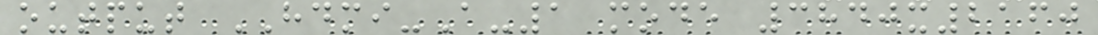output HDMI-A-1 mode 3840x2160
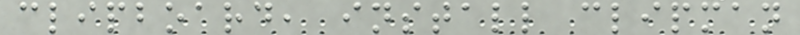clipboard, install clipman
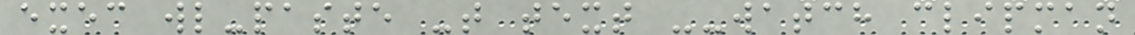exec wl-paste -t text --watch clipman
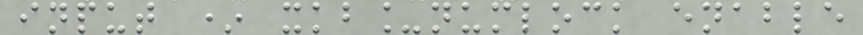input * xkb_numlock enable
